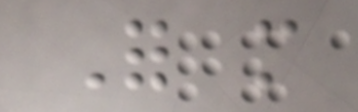For more
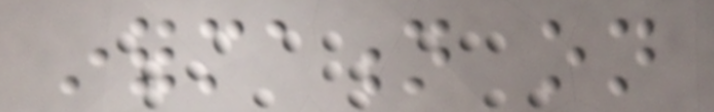information on
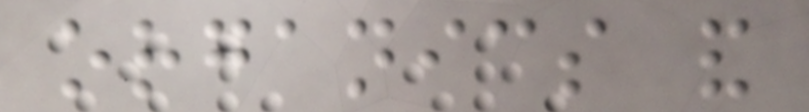organics and
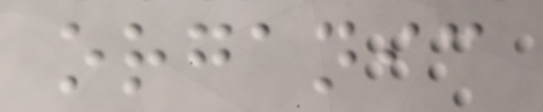organic
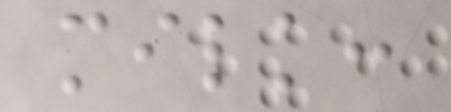milk:
